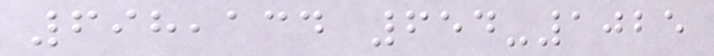698,134 654-1025
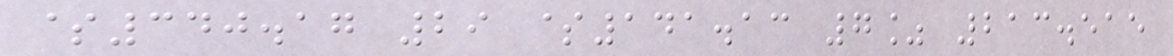$340.17 29 $141.13 7% 213.515
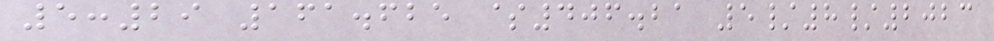5:29 161.625 $406.21 5/8/2023
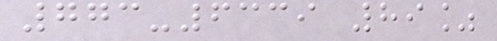773-6339 89%
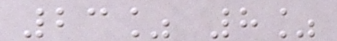23% 8%
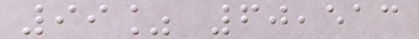99% 60,513
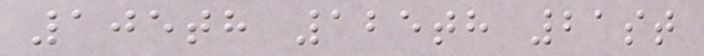105th 125th 21st
